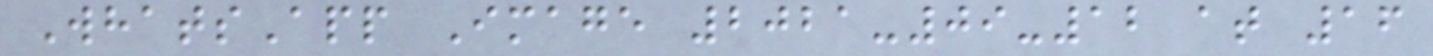WhatsApp Image 2021-09-12 at 16
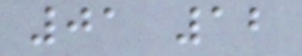01 12
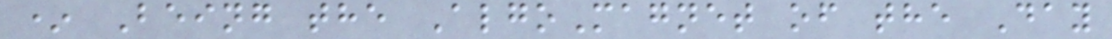* Being the AlgoMagnet of the Day
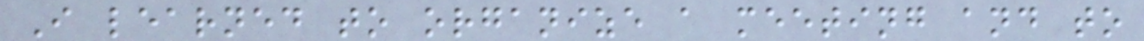I learned to organize a meeting and to
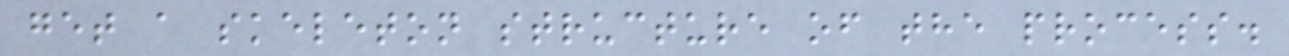get a skeleton structure of the process.
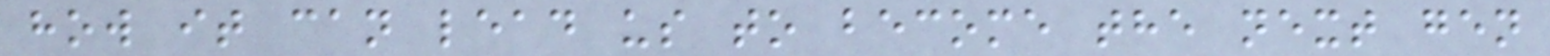how it can lead us to become the next gen
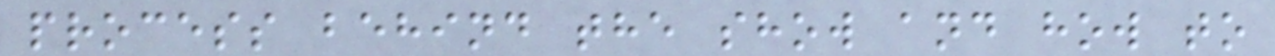process behind the show and how to
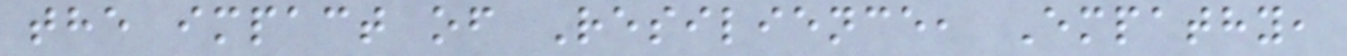the impact of Resilience, Empathy,
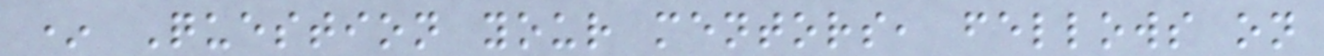* Question your mentors, fellows on
